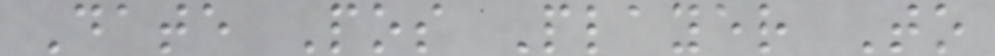Date Pos Player To
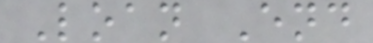Loan End
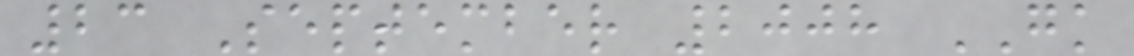23 September 2008 GK
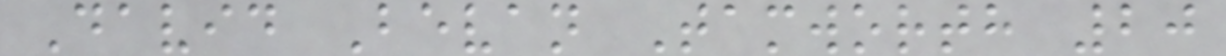David Bevan Tamworth 20
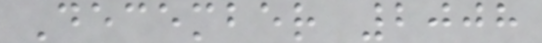December 2008
